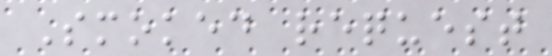Smoked request
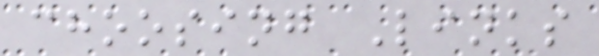choosing Links
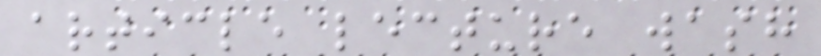article lecture wash
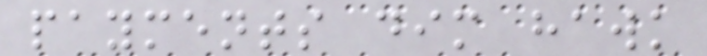payments dim hawk
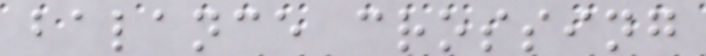balance crossing
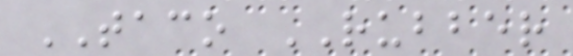TACO RUBBER
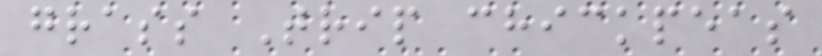grass Trip chickpeas
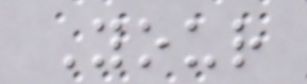Your
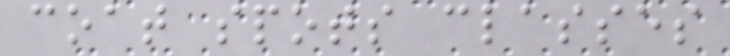coat spots classes
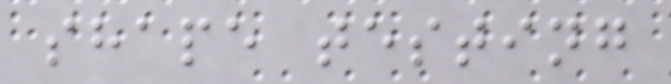shape testing
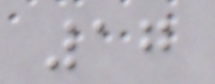17
